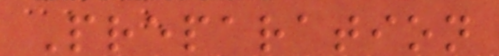Preparation
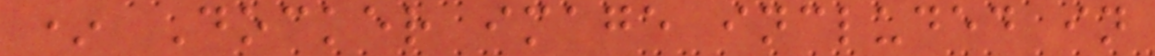* Docker image included in
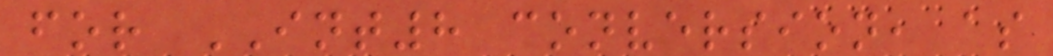for INT8 conversion, as
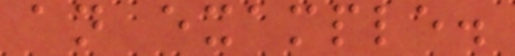an example.
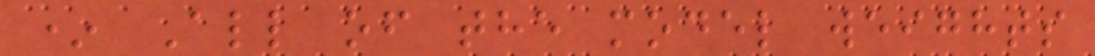* All of the model weights
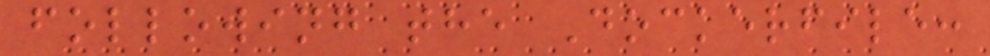following the Dockerfile:
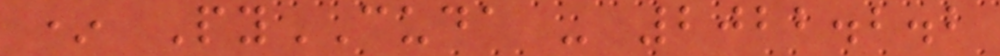* PyCUDA - 2022.2.2
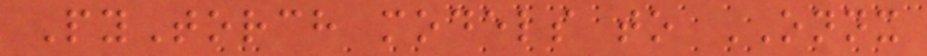PyTorch models to ONNX
